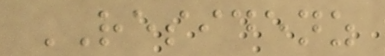RESIDENZ
